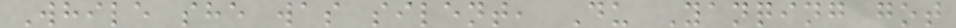While she was silent, Du Yanqing got
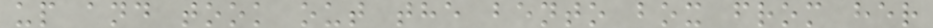up and took out the bento box from her
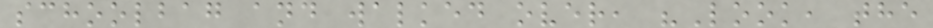schoolbag and walked over, "Look, the
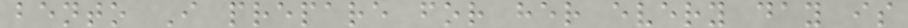bento I prepare for her every day is
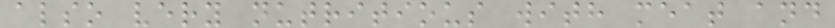also very nutritious with meat and
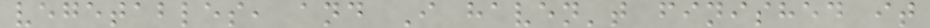vegetables, and I haven't finished it
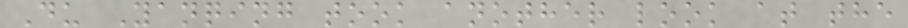Du Yanqing took another look at the
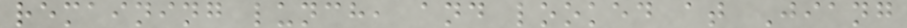remaining lunch, and looked at Jiang
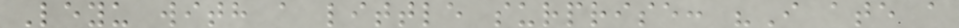Leyu with a little surprise: "I ate a
